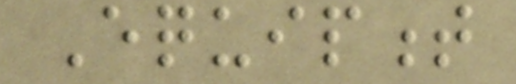Equipment
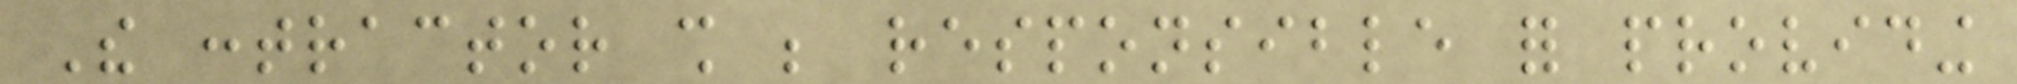The contractor shall be responsible for providing
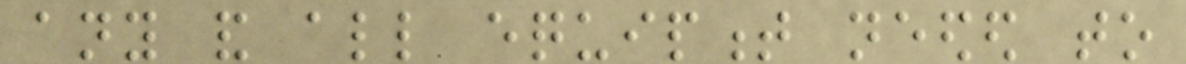any and all equipment needed to
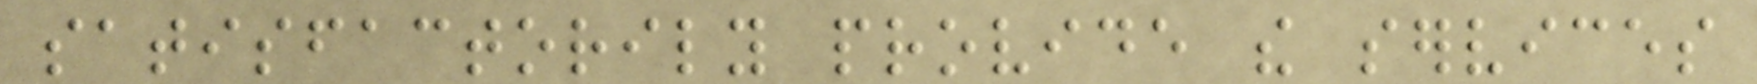satisfactorily provide the services
